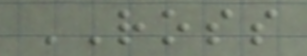ROSS
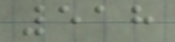518
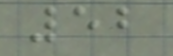52
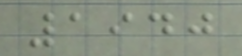1940
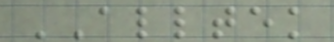ALLTEK
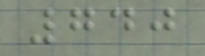740
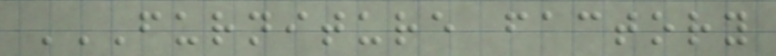FURNITURE FACTORY
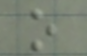o
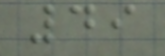49
